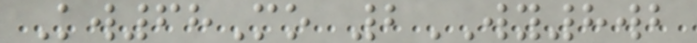Kw68Mo 2WY8wb
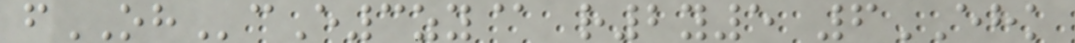fOHcE3zy@ r2y5 6EHK
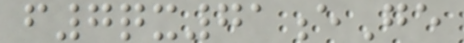f7qx71eGe
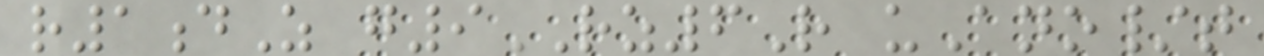r1dZ g9RZ6R uAno/t
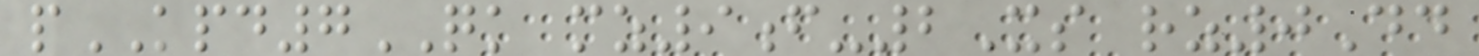pKPD7QK mz9f-2Xs rz0Dd
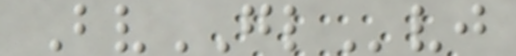BvGLvj
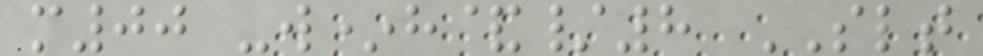m00 -w*h&/8 SLT
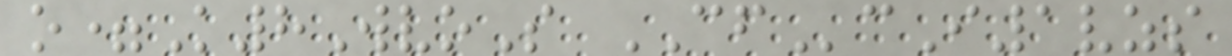o=K8WvoS CFcI1vzs
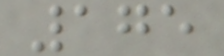175
